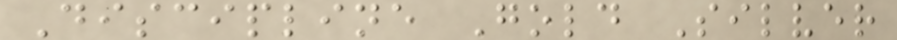Discipline Gold Silver
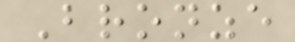Bronze
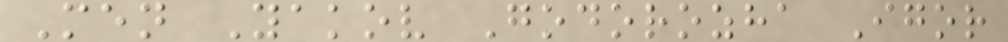Men Yakov Godorozha Igor
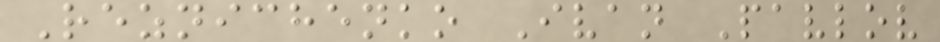Reznichenko Ivan Pavlov
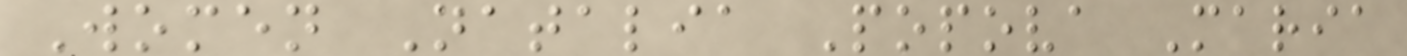Women Natalia Popova Maria
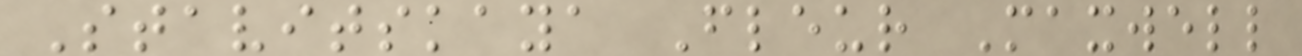Stavitskaya Fleur Maxwell
